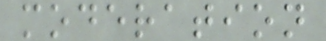moderation
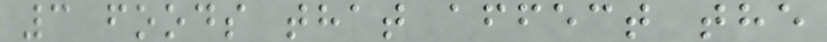3 foods that affect the
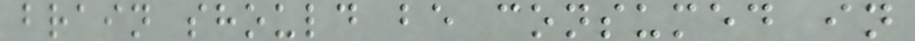brain should be consumed in
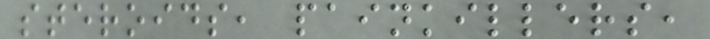steroids, painkillers,
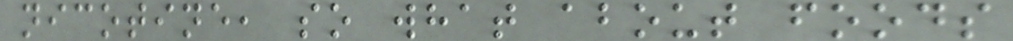nicotine, so what about foods
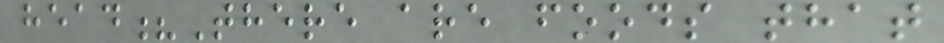head?There are foods that
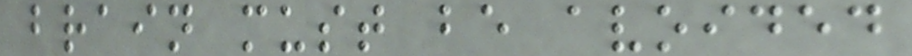brain must be avoided
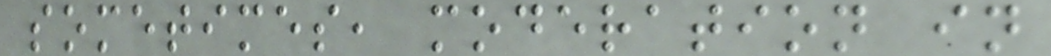sometimes, moderation in
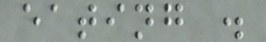eating .
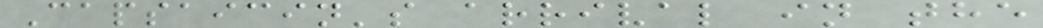Capsaicin's arrival in the
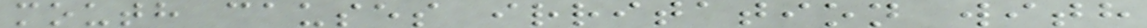mouth causes irritation with
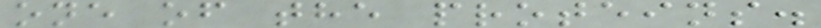one of the proteins.
